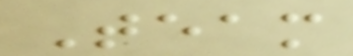Team
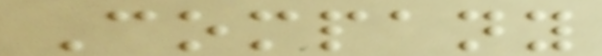Company
